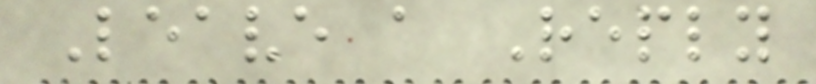Leave a Reply
